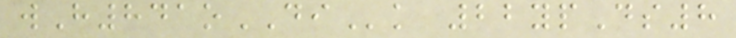wH841oDIk 22ypDs8
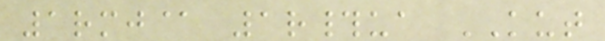1rmj@ 1r#ua KUT
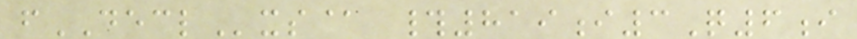fDECLxs@ #819i3Q6i
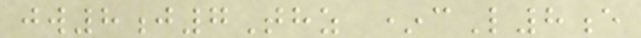jw8j7Thz *cL8e
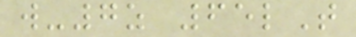w-7z 65lT
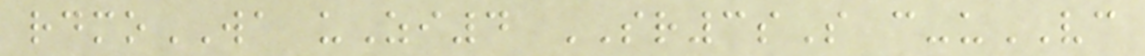rdmoWA uZi4 SR3sS c-uVC
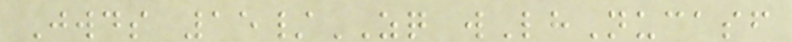Jwds 15/ZQ wLhNucasf
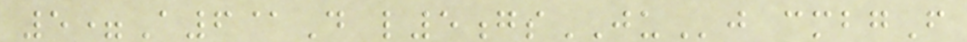5=A6@D l5gsJUj cmbgF
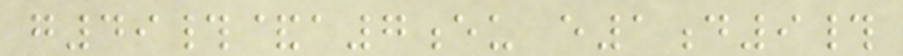g49#&a7eu e1d9#
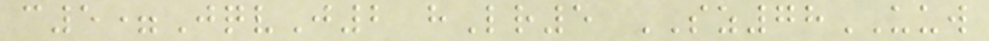c5=JqvJ2 hLr5 SZ78UUW
